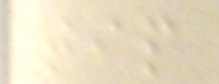tip
